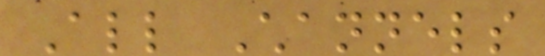All Channels
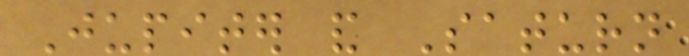Jupiter and Saturn
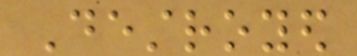Destroyed
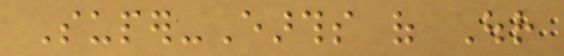Super-Earths of Our
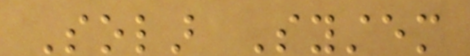Solar System
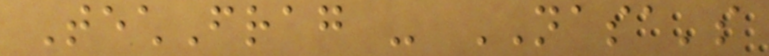TechFrag - NASA's
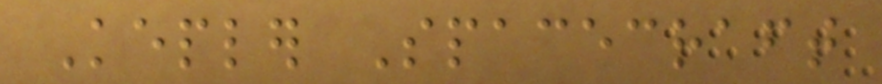Kepler Spacecraft
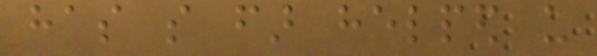has so far helped us
